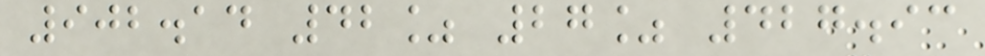902.14 42% 27% 427.93
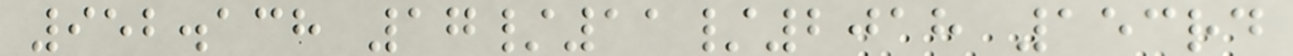952.138 17/11/2018 153rd
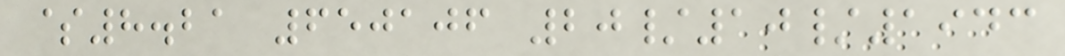$8.21 650106 20/10/1943
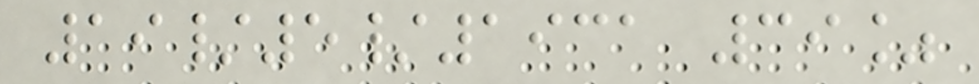19/5/1931 39%
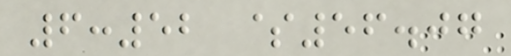6:52 $56.07
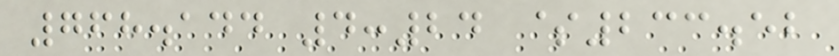768.144 4:24 $233.52
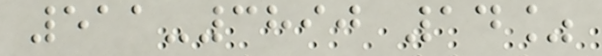511-3890 14%
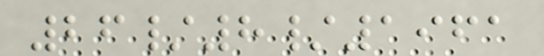26/8/1961
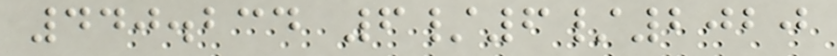440.234 6/6/2020
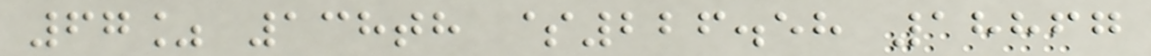67% 138th $226.58 18867
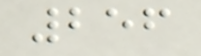256
